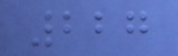227
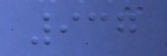937
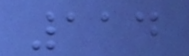114
